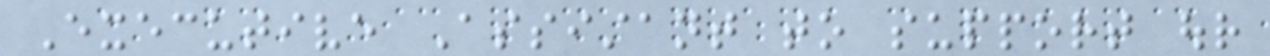Executive Assistant to support our
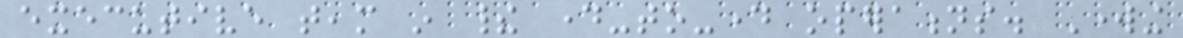executive team in their day-to-day operations. Working
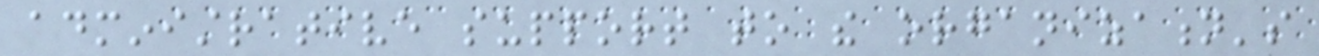administrative support to the organization's
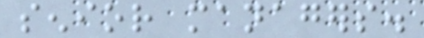senior managers.
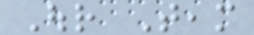Our Team
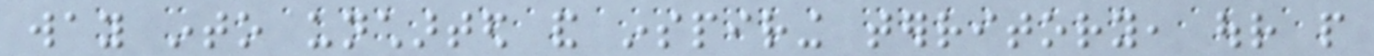way into uncharted and inspiring territory, our people
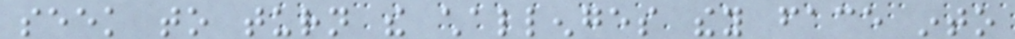seek to turn the challenges they face into
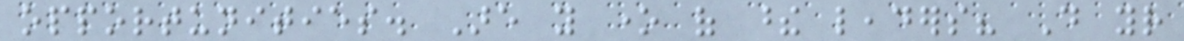opportunities. Are you one of these leaders? Do your
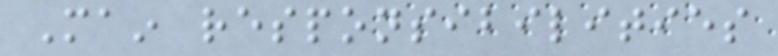Main responsibilities
